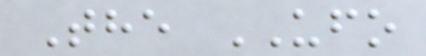The UFO
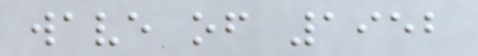wave of 1952
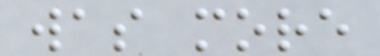was more
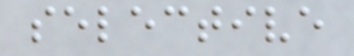selective
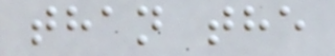than the
